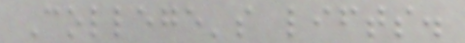College's lifts.
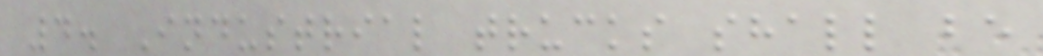4. Industrial trucks shall be
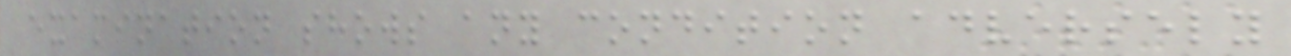examination shows any condition adversely
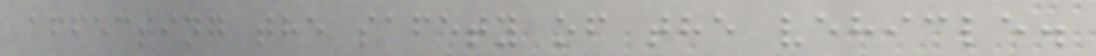affecting the safety of the vehicle.
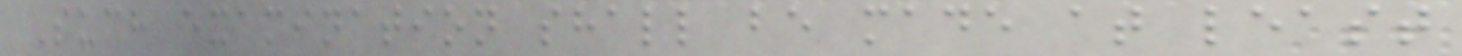Such examination shall be made at least
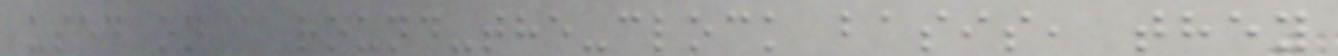used on a round-the-clock basis, they
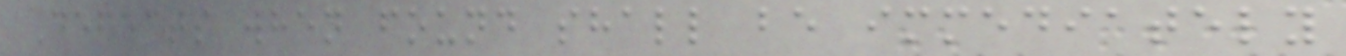Defects when found shall be immediately
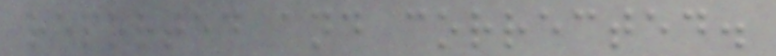reported and corrected.
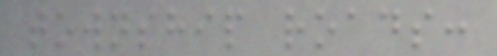township roads:
